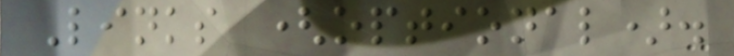Links (optional).
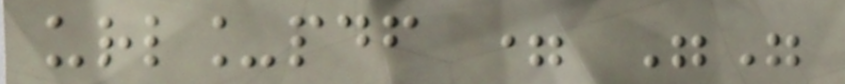url_pdf = ""
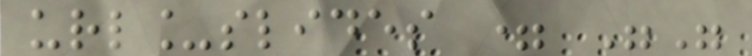url_slides = ""
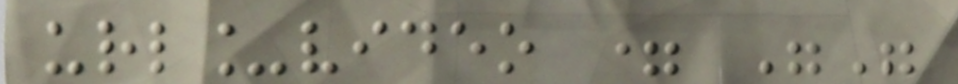url_video = ""
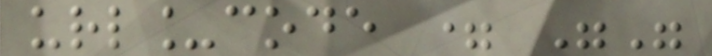url_code = ""
